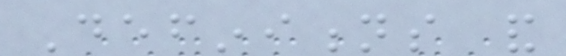Definitions and
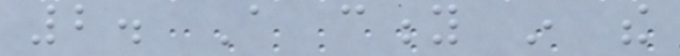2. A city in the
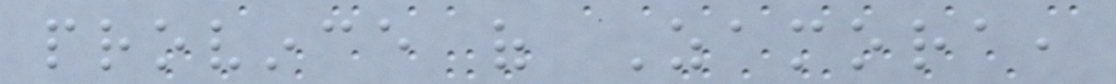province of Zamora,
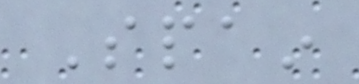Spain
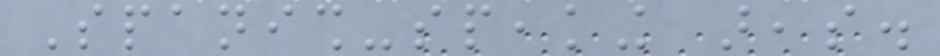Spanish-speaking areas.
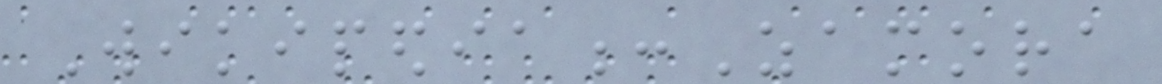Wikipedia:Zamora
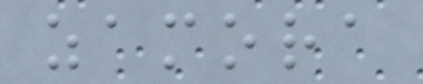zamora
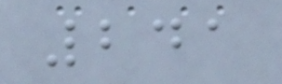241
